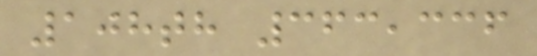108th 363,336
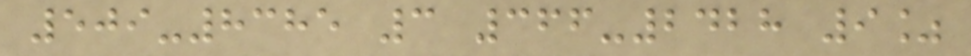509-8385 3 366-2428 9%
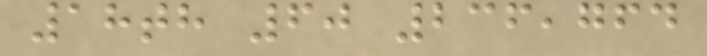18th 60 236,764
